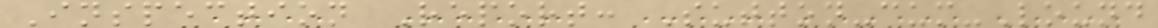Inspection Report: Sutton-cum-Lound
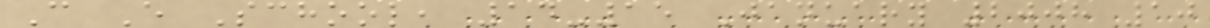C E School, 14-15 January 2008 10
